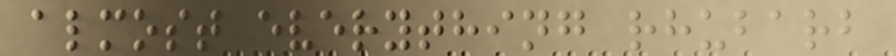almost everything rhubarb
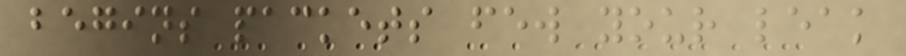begins packets few your leak
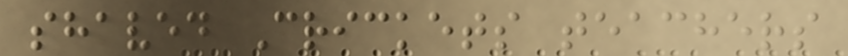shaved Crickets teachers
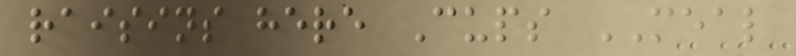raisins here Cups MEAL
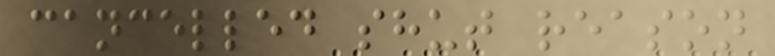cancelled shut reason
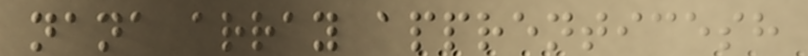nana array apprenticesh
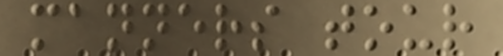manners tour
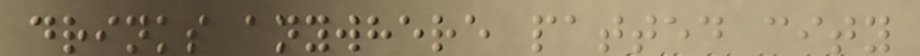drinks anywhere patted city
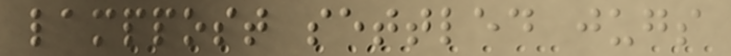lamppost settled jugs
